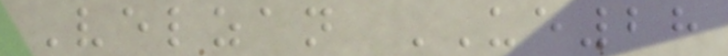Velzan UE28
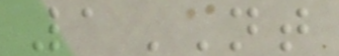1NT
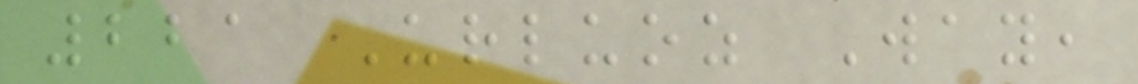221 Urluoz Way,
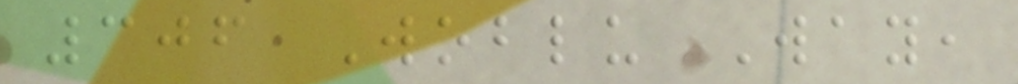306 Woblu Way,
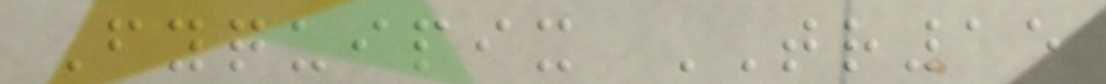Fyquipix TR15
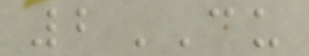2CU
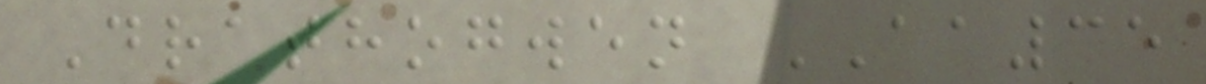Drathogwen AA35
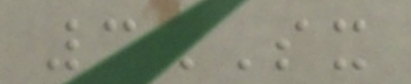3SX
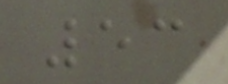53
